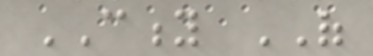CITY OF
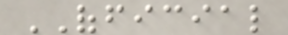OFFICIAL
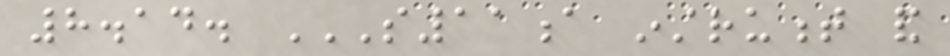8.14. S11A INSTRUMENT AND
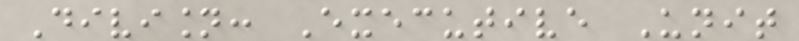Division: Executive Unit
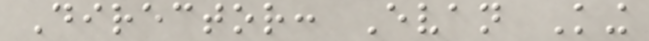Director: Evan King
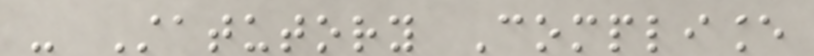- Statutory Compliance
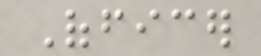Officer
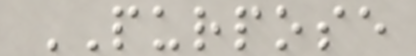PURPOSE
